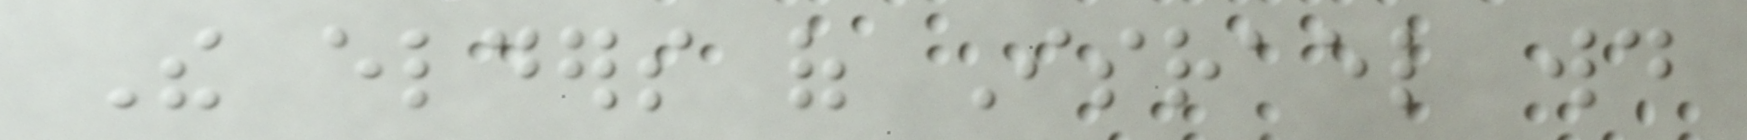The elders of Israel would
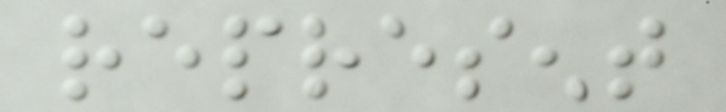represent
